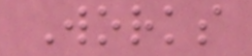Works
